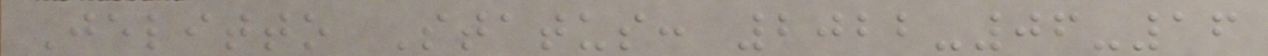Jelitto Status: 2022-06-16
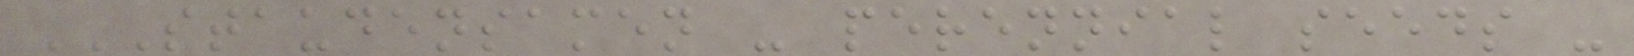STAUDENSAMEN - PERENNIAL SEEDS -
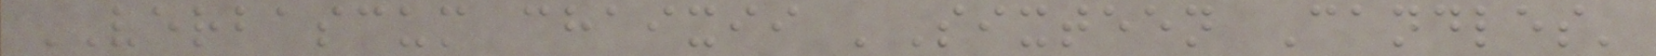VERBASCUM chaixii 'Sixteen Candles'
